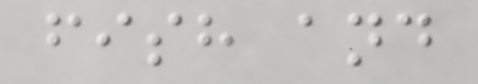fish and
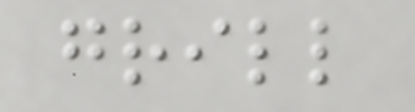grill
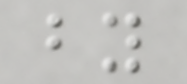by
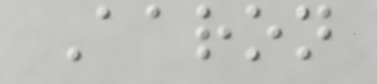Aaron
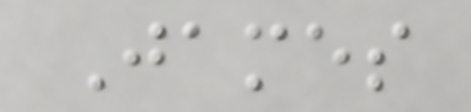James
